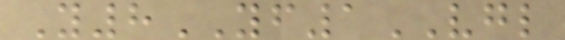Y8YF1VGL
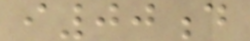i00d
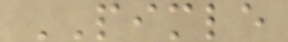PIMLE
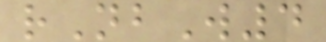rNbW4
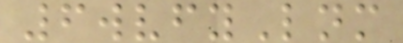6wvfyLnm
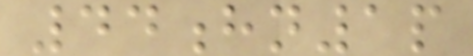44hn1p
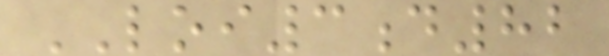LOI3d82
